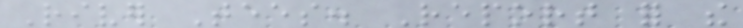River Tees. Report for the
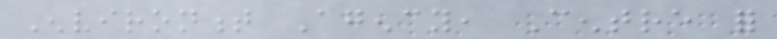Environment Agency, Centre for
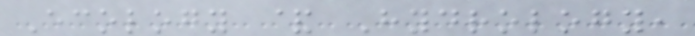Ecology & Hydrology,
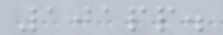101pp.
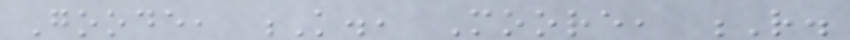Goode, K., Moore, R.
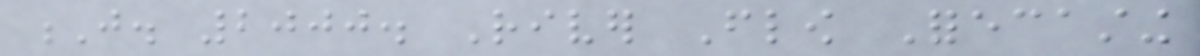J. 2000. River Flow Forecasting
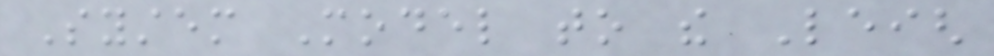System Model to the Leigh
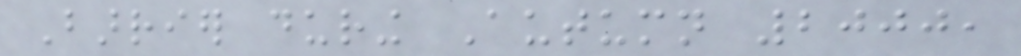Barrier during Autumn 2000,
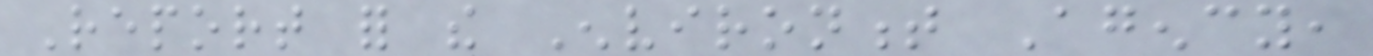Report for the Environment Agency,
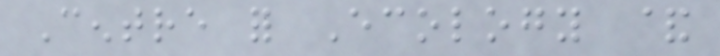Centre for Ecology &
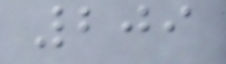209
